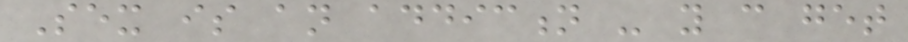Sex is an addiction - you can get
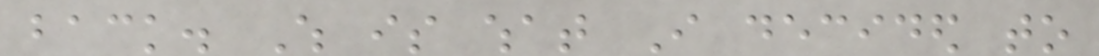back. Which is what I decided to
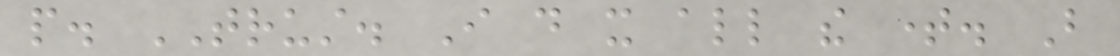people. TRUST. I do it all the time. But
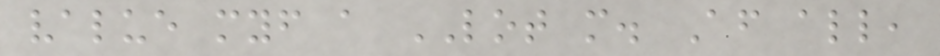value myself a LOT more. After all,
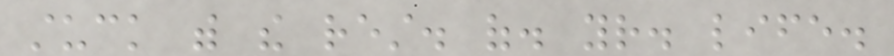stuck with the rest. of. your. life.
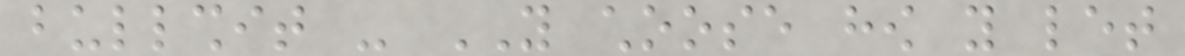bullshit - YOU choose how you let
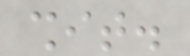shit.
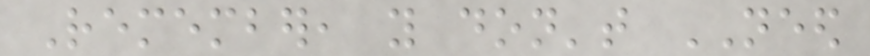Remember, you don't NEED
